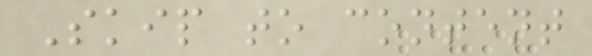Skip to content
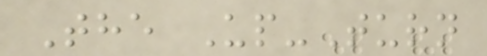The Up-Turn
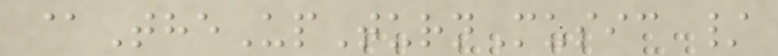@TheUpTurnMusic /
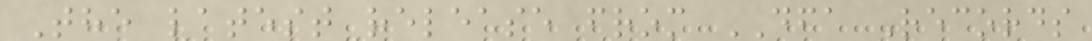The latest release from DFA Records
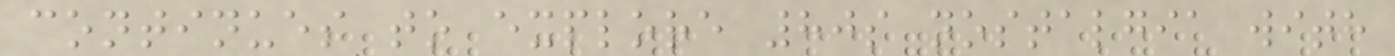continues to explore 80s nostalgia with
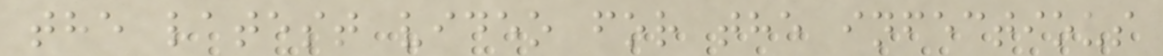the latest video for the infectious
